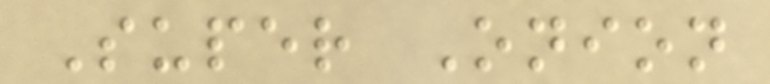Super Onion
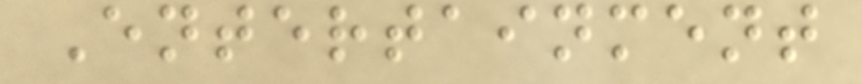Entertainment
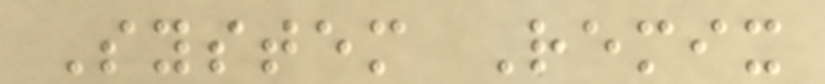System Remix
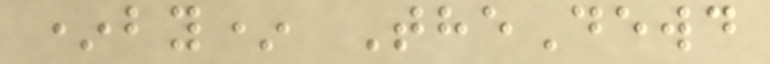*by* TheDewd
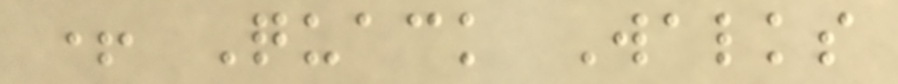+ Quack Walks
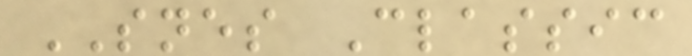SNES Classic
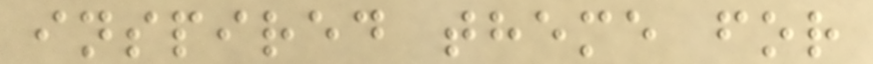inspired theme for
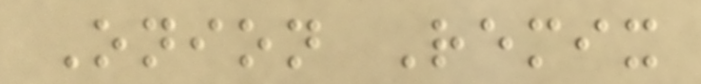Onion Remix
